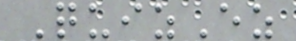QuizEz
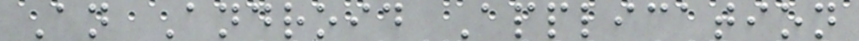An Android Application
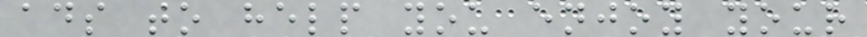ads to help you enjoy your
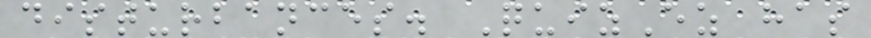disturbances. QuizEz has
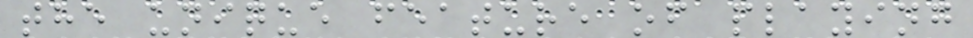the unique feature of playing
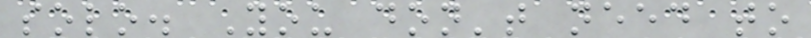solo. You don't need to
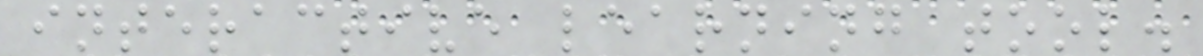interactive learning tool.
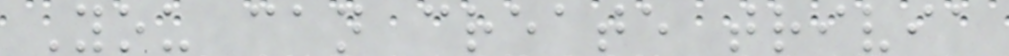You can create trivia
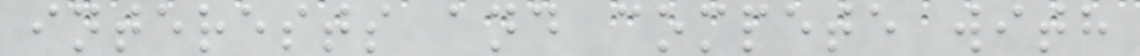interests and compete with
